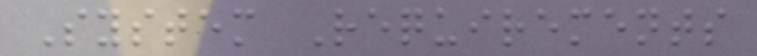System Requirements
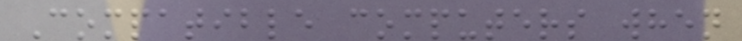Compatible computers when
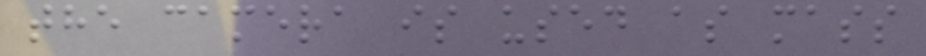the camera is used as mass
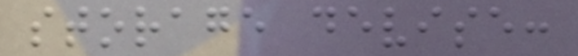storage devise:
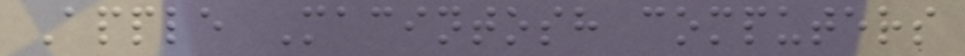Apple Macintosh computers
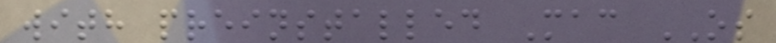with preinstalled Mac OS
